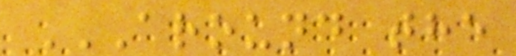AROUND THE
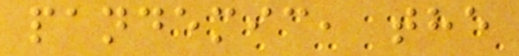pandemic, the
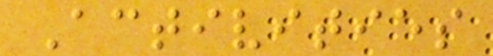Activities
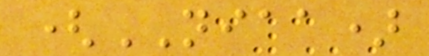(NIAA)
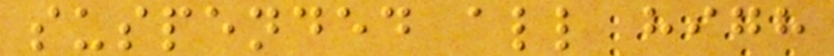suspended all high
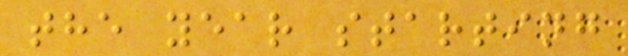the year starting
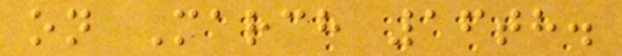on March 16th.
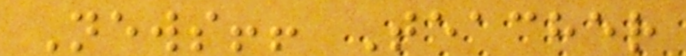News!! Teacher
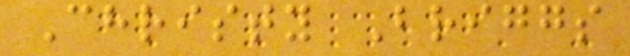Christy Briggs
